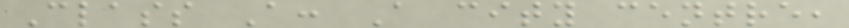Class A: A city centre,
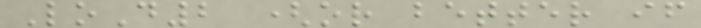LoD2 (or better if
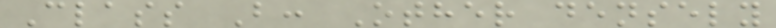Class B: Other densely
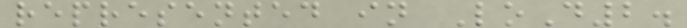represented in LoD2.
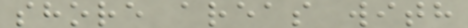shore areas with
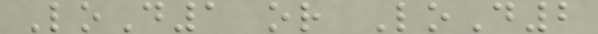LoD1 or LoD2
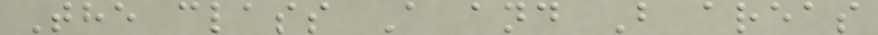The class A and B areas
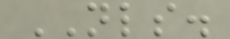NLS.
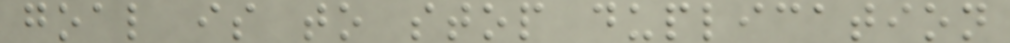goal is to stop duplication
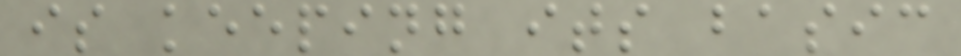is keeping its basic
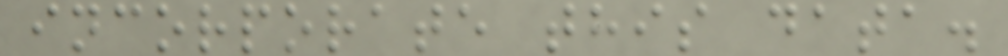incorporate this data.
